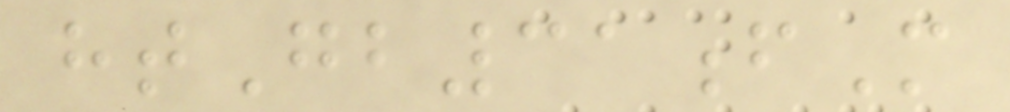htGb31fM
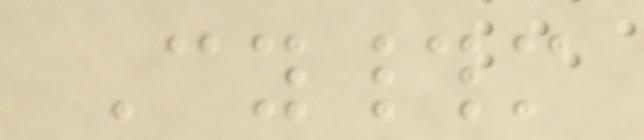Cy#m
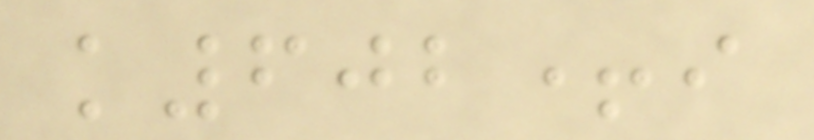k602+i
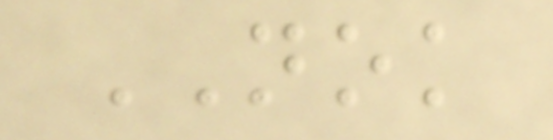NOK
